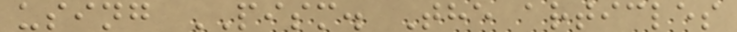using PISM. The articles
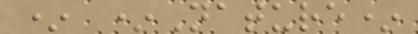* *Nature*
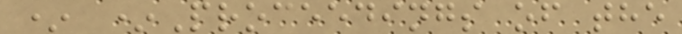* *Proceedings of the
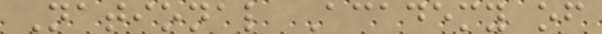National Academy of
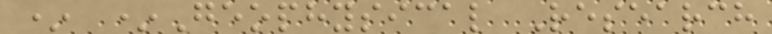* *Geophysical Research
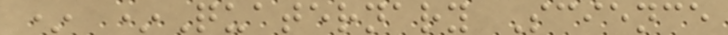* *Quaternary Science
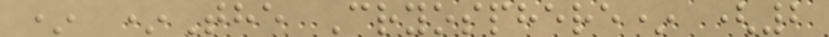* *The Cryosphere* (2
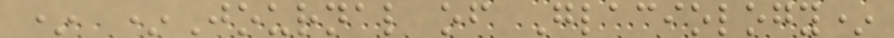* *Journal of Glaciology*
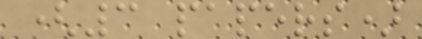(3 papers)
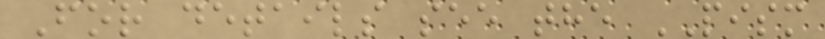For details see the PISM
